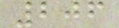206
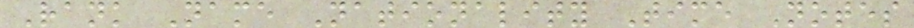Rank Name Nationality Time Notes
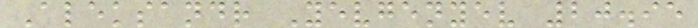Aleksandr Yevgenyev 20.95
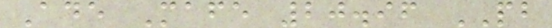Ade Mafe 20.96 PB
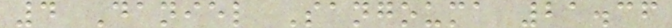4 Daniel Sangouma 21.36
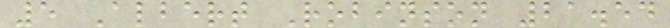5 Albert Robinson 21.54
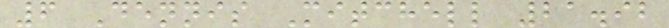6 Dennis Mitchell 21.92
